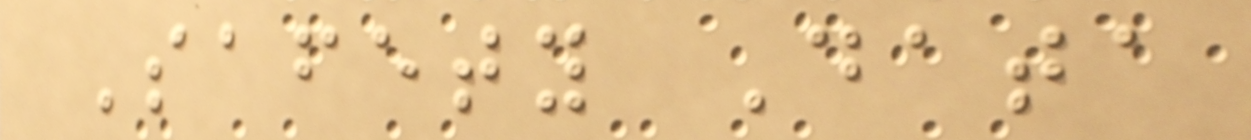Safety Data
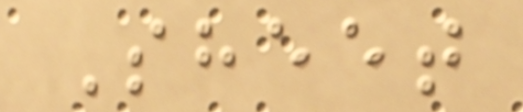Sheet
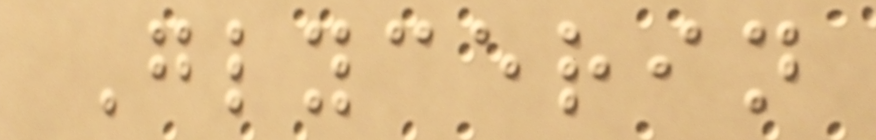Glycerin
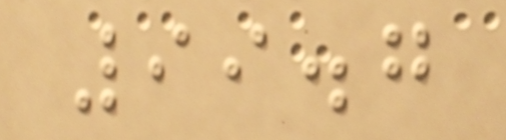99.7
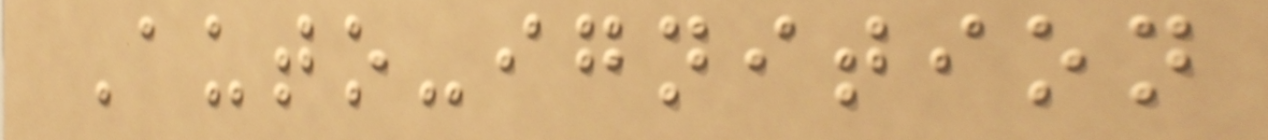Auto-ignition
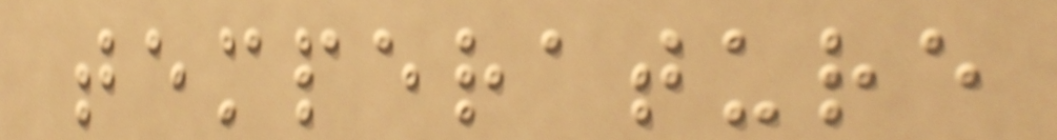temperature
